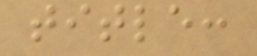title:
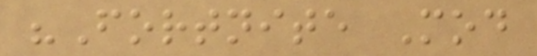"Fortnite Mod
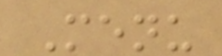Menu
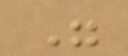"
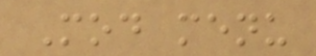Mod menu
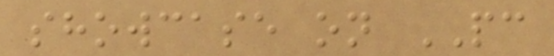showcase on PC
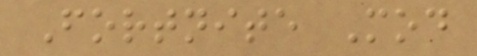Fortnite Mod
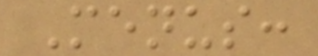Menus:
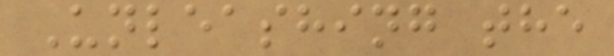Unleashing the
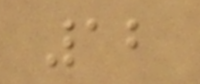12
